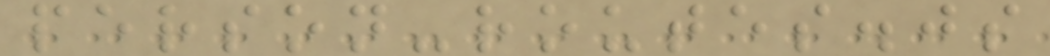person-routes.js
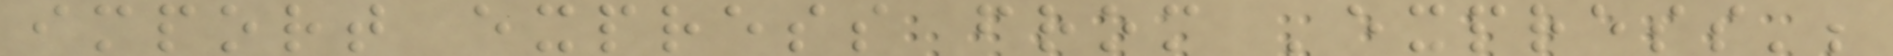import express from 'express';
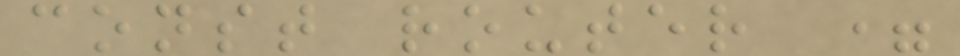const router =
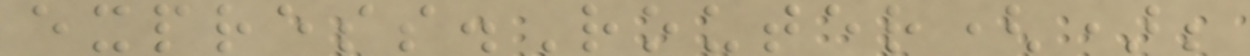express.Router();
